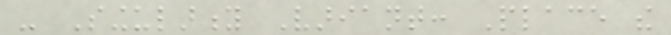- Singularity Variant: Place the
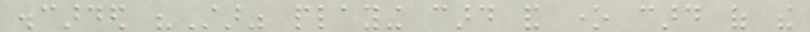discarded "Star" playing card and one card of the
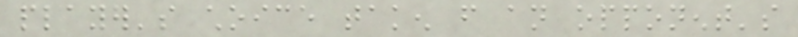player's choice taken from an opponent's
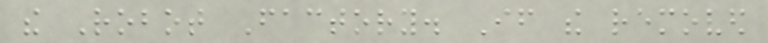the Robot Factory. If the removed
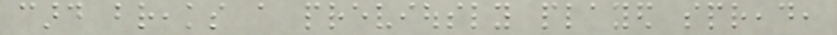card breaks a previously played spread,
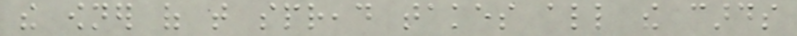the owner of that spread takes all the cards
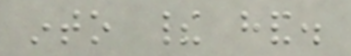into their hand.
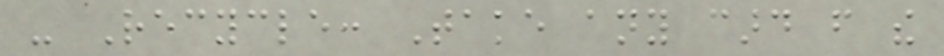- Recycle: Take any card from the
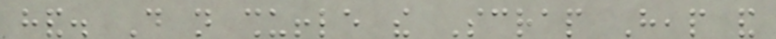hand. Do not shuffle the Scrap Heap and
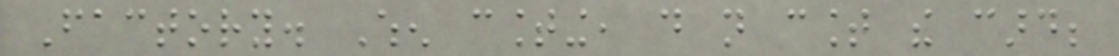Factory. When counting, do not count the card;
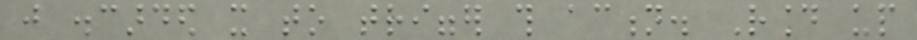just discarded it to trigger this action. Round up
